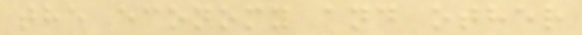the economy and other
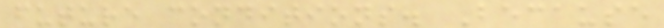future conditions. Because
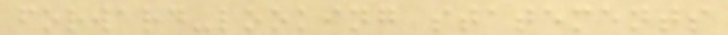forward-looking statements
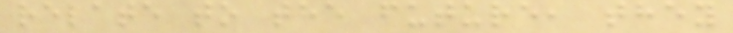relate to the future, they
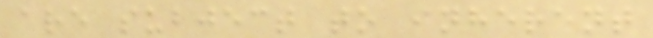are subject to inherent
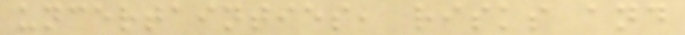uncertainties, risks and
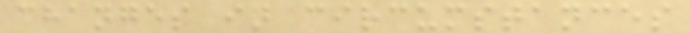changes in circumstances
